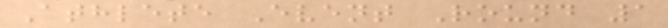Athlete Event Round 1
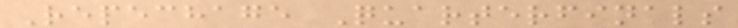Repechage Quarterfinals
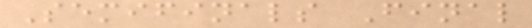Semifinals Final
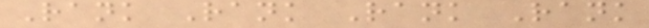Rank Rank Rank Rank
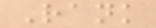Rank
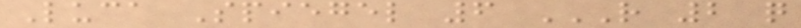Luca Spiegel 6 R 2 Q
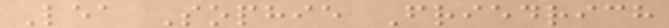Lea Sophie Friedrich
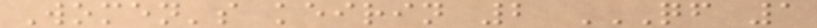Women's keirin 2 QF 1
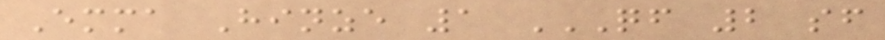Emma Hinze 1 QF 2 SF
